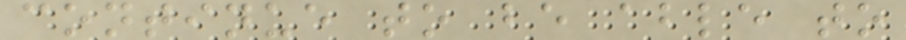continue to be able to
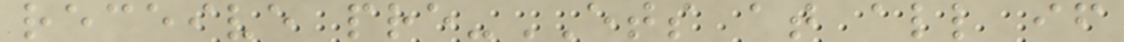receive pre-ETS at all if
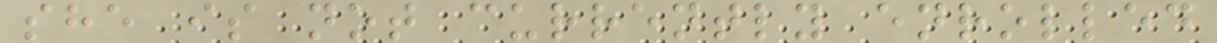she is not currently enrolled
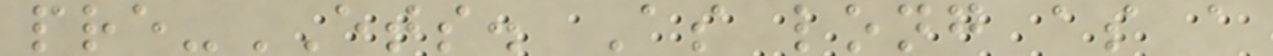pre-ETS. As long as a
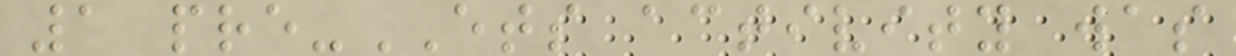1 pre-ETS activity was
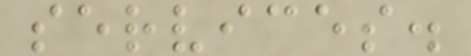services.
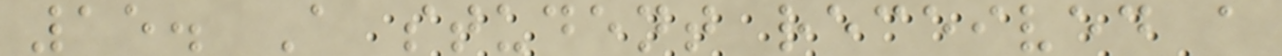15. A student received a
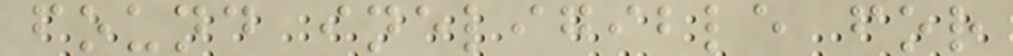found ineligible for
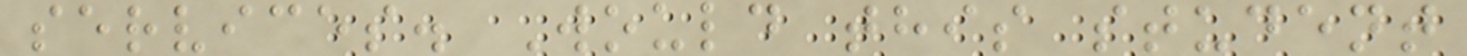services. Would this student
